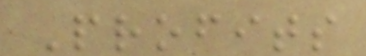Profits
